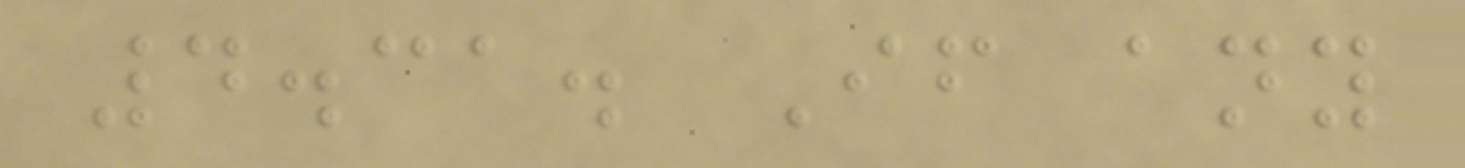4.31. If any
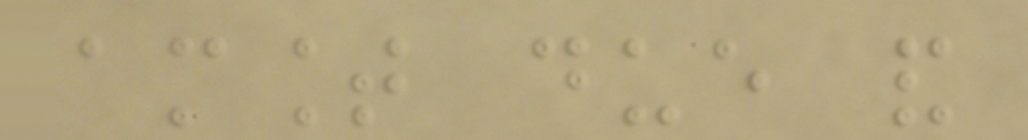amount due and
